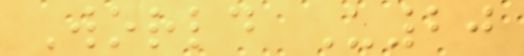World U20
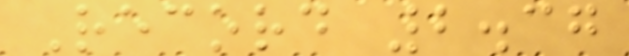Record 2.37
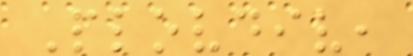Plovdiv,
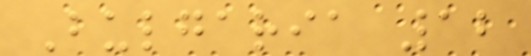Bulgaria 12
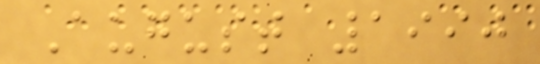August 1990
